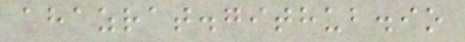ahazrat.github.io
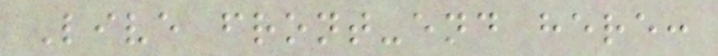Live front-end here:
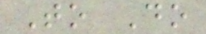To Do
